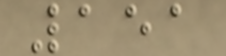151
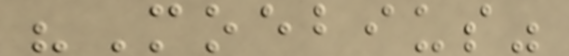"Moebius"
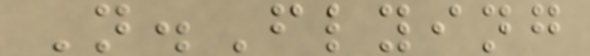N.Flying
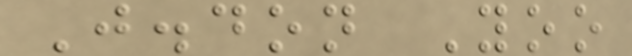J.don Yoo
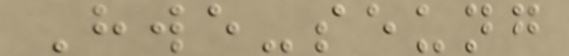Hwe-seung
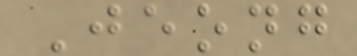Jeong
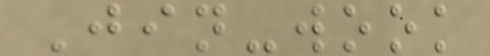Jin-wook
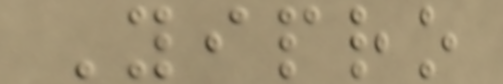Yipro
